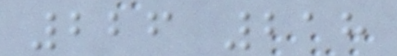226 218
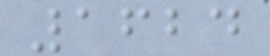1624
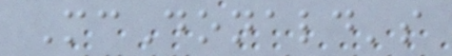McDonald's
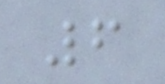6
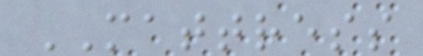MATTRESS
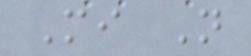Mi N
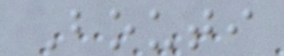Bouti
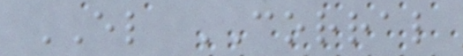EL CORRAL
